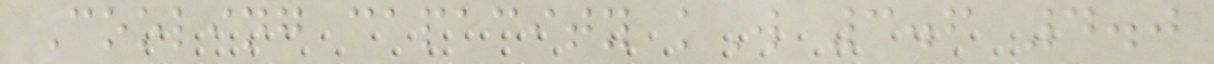Cooling capacity kW 3.6 4.0
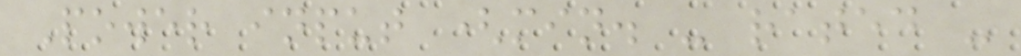Power input (min. - rated -
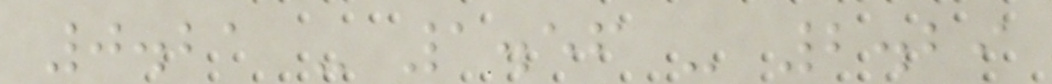0.21 - 1.56 - 2.29
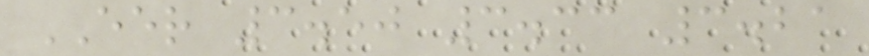EER 3.50 3.33 3.21
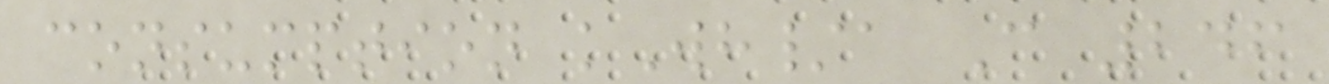consumption kWh/a C 246
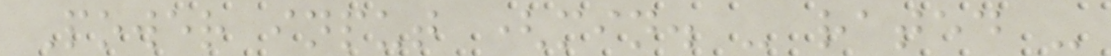Power input (min. - rated -
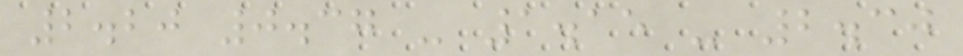2.20 0.37 - 1.15 - 2.30
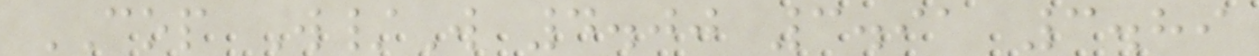COP W/W 4.00 3.91 3.89
